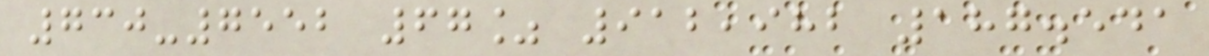730-7552 67% 912,982 187.541
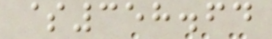$358.64
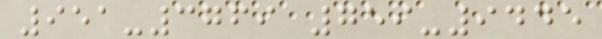951-3769 759-9445
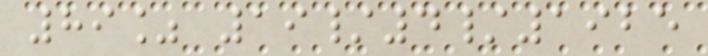89% 19/4/1925
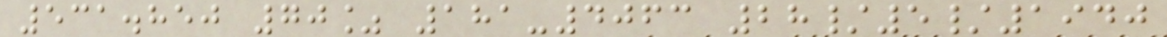531.850 70% 181-4063 28/5/1940
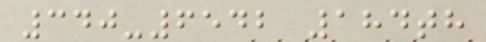340-6542 184th
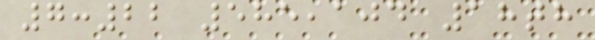7:22 585,104 18th
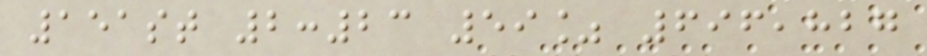151st 2:23 59% 696,827
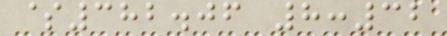$382.06 8:32
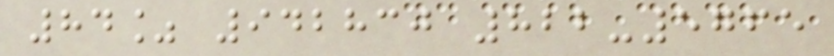84% 942830 822-5765
